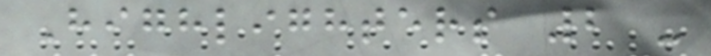Highlighters 2 -
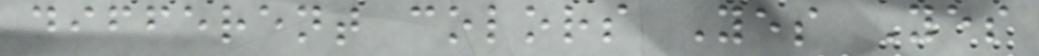different colors Yes Yes
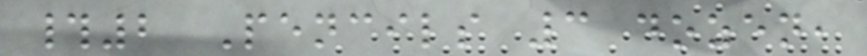#2 Pencils 3 dozen,
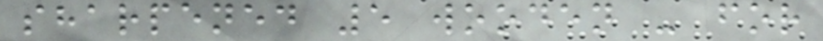sharpened 5 wooden - for
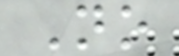No
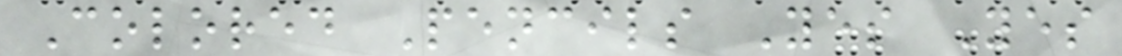Colored Pencils Yes Yes
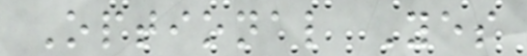Optional Yes
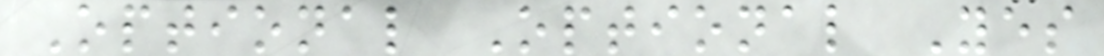Optional Optional Yes
